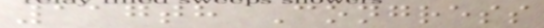117th Congress
